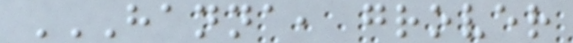HANNA, GROVER
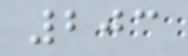203
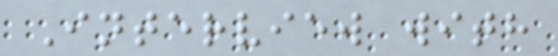Interview with
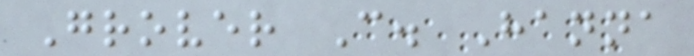Grover C. Hanna
